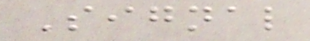Signal
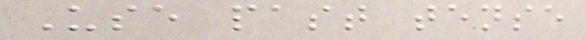Use past tense
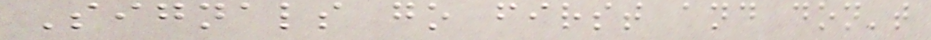Signals go first and don't
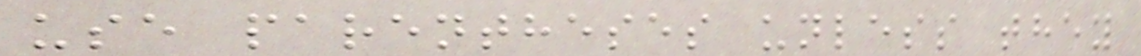use parentheses unless they
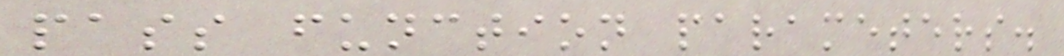pass function parameters.
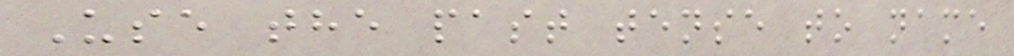Use the past tense to name
